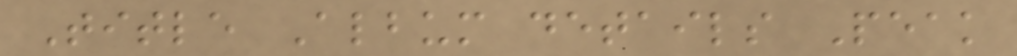Title Album details Peak
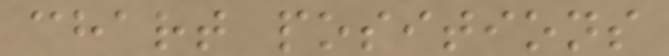chart positions
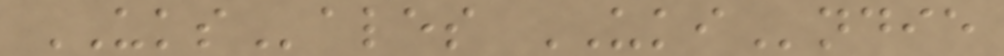UKSales UKIndie
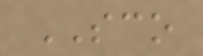SCO
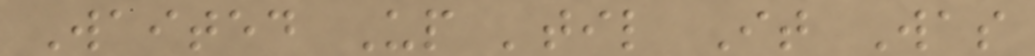Waited Up 'til It Was
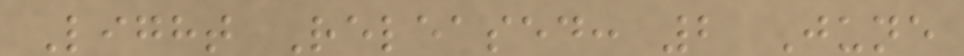Light Released: 2 June
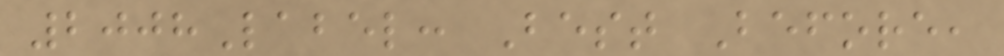2008Label: Best Before,
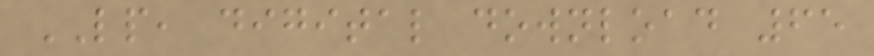LP, digital download 65
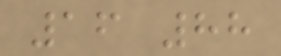16 88
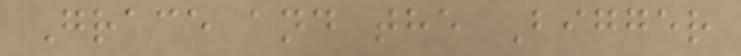Grace and the Bigger
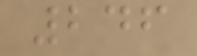246
